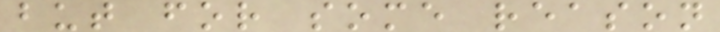but for some reason
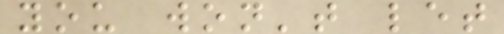you won't let
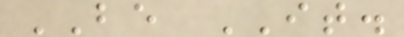BE IT.
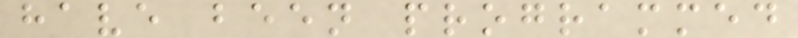have been programmed
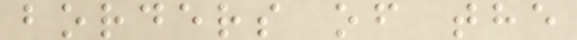borders of the
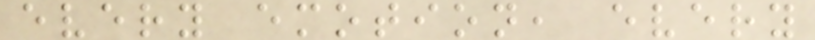every emotion, every
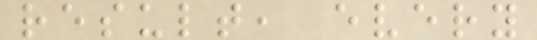result, every
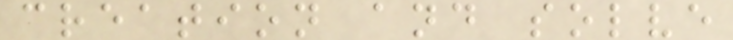creation and solve
